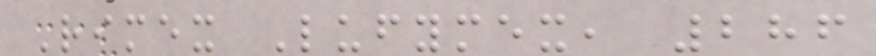Rimex Lufymex, 286
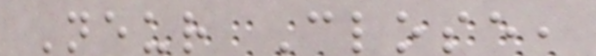Neur Close,
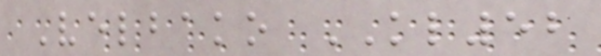Velbako KL52
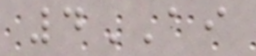4AI
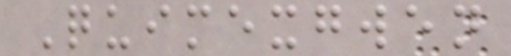Quimexgwen
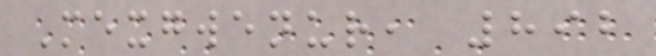Mexgwenur, 892
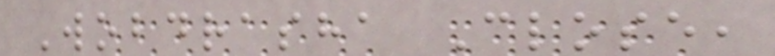Wobdrasha Close,
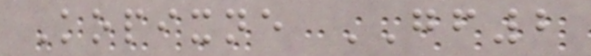Kopixne GF2
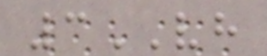3VH
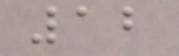12
